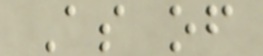As of
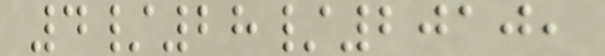4/28/2010,
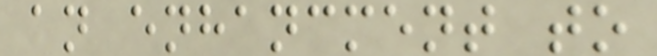an enhancment to
